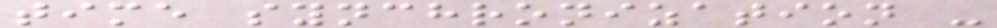time synchronization -
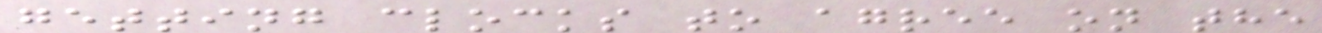getting clocks to agree on the
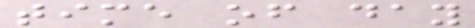time of day
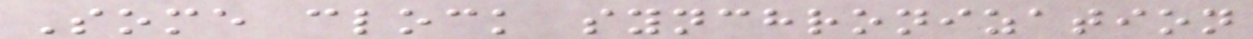Some clock synchronization
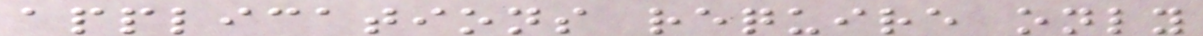applications require only
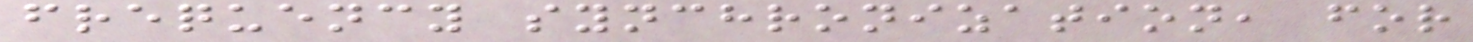frequency synchronization, for
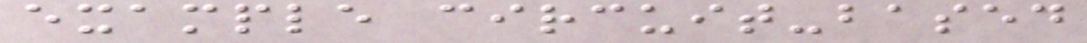example circuit-based
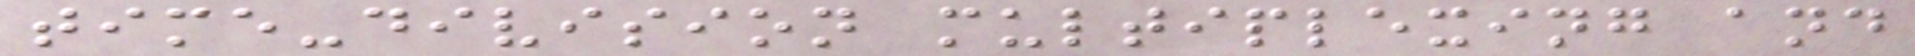time-division multiplexing and
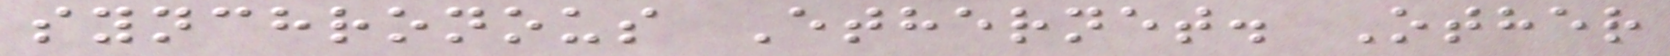synchronous Ethernet. Other
